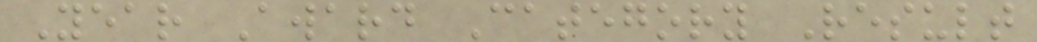Year Award Category Result
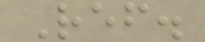Ref.
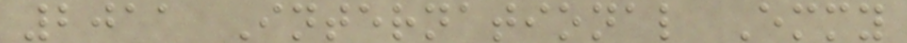2011 International Emmy
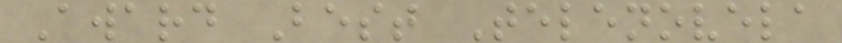Award Best Telenovela
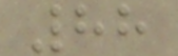88
